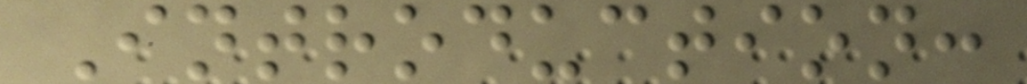Introduction:
